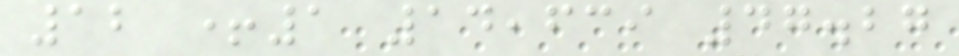12 +1 14,639 47.27
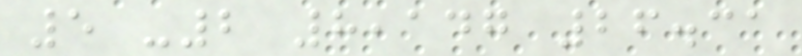5 -2 8,147 26.31
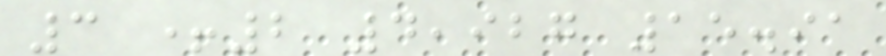3 +2 4,927 15.91
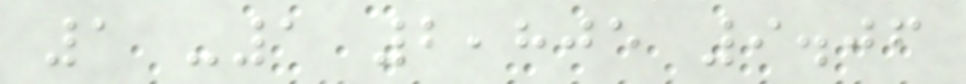1 -1 2,805 9.06
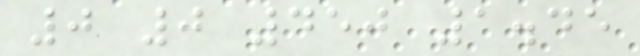0 0 450 1.45
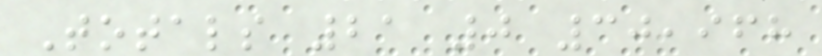Totals 21 0 30,968
